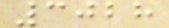3028
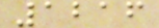1216
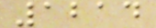1214
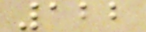122
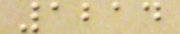1214
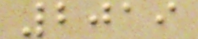2019
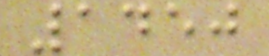1450
